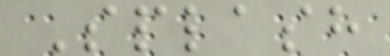Splash
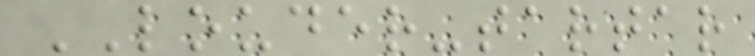LOUDER-tartar
